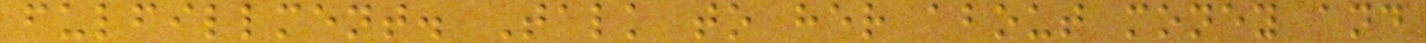fulfillment. Talk to her about money and
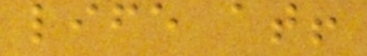life at!
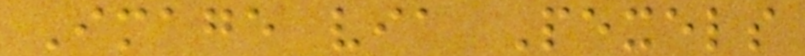Image via Pexels
